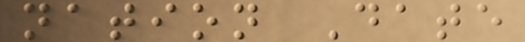nation Date
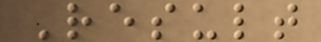Result
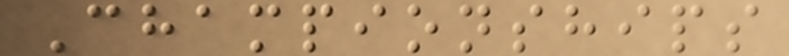Championships
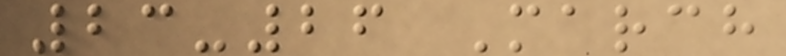23-26 March
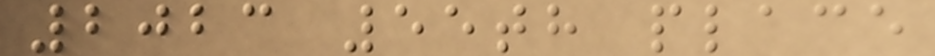2023 55th place
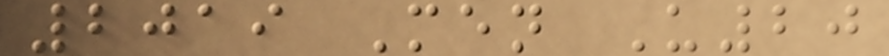2019 Men U20
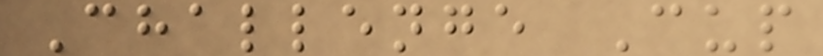Challenge Cup
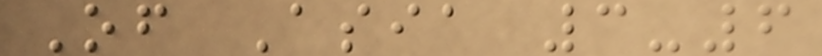Of Asia 3-6
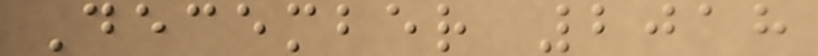December 2018
